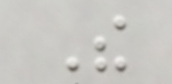The
